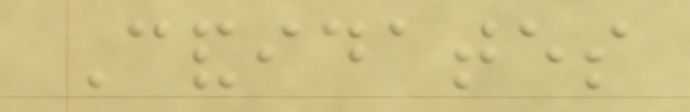Candidates
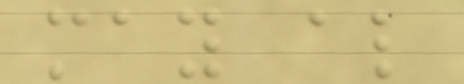may also
